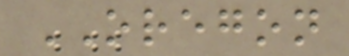OREGON
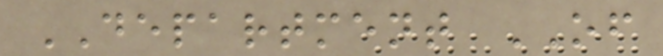DEPARTMENT OF
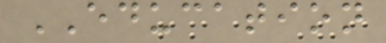EDUCATION
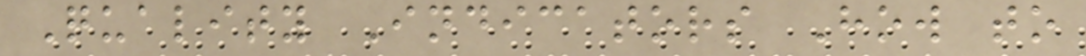Quality Indicators How to
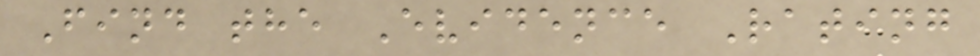Find the Evidence Rating
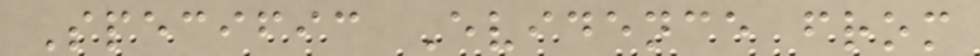Specific Evidence from
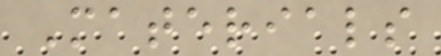Materials
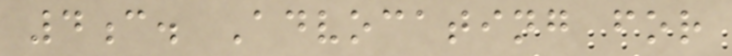4c. Advocating for
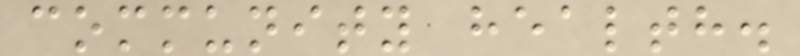community health.
